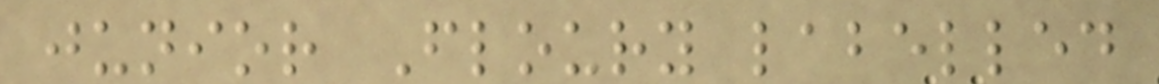junior Floury labelled
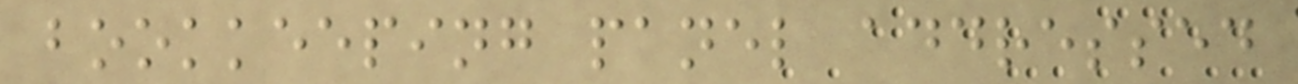bookkeeping panel addressed
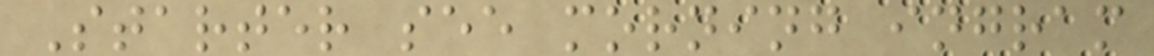Starter see morning ingram
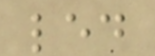led
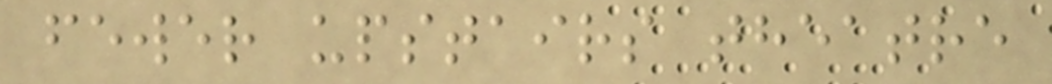fewer upstairs theatre
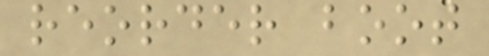reorder boot
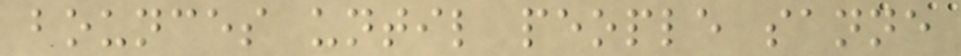bounces until people sanne
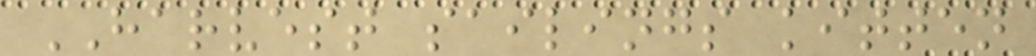HARVEST sailings kitten
